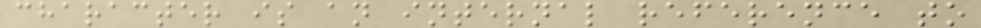character is an internal reference to
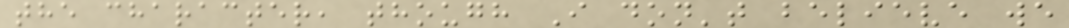the character, though I don't believe we
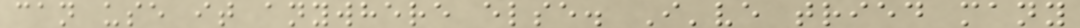can use it anywhere else. I've tried many
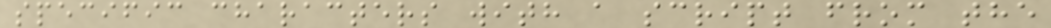specific characters with a script from the
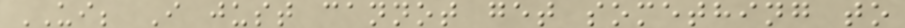UI; I just cannot get something to
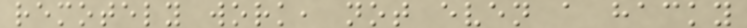remotely work, not even a hacky
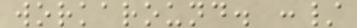workaround. :/
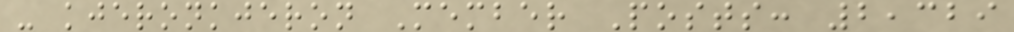- kjeronkjeron Member Posts: 2,329
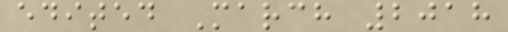edited March 2018
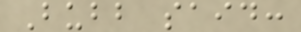Bubb said:
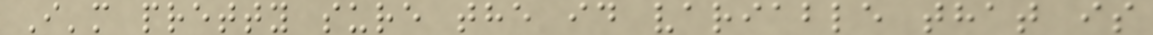I'm pretty sure the id variable that is
